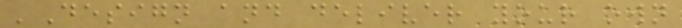'Design and deliver your own
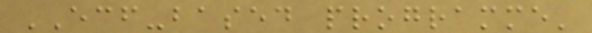ECF-based programme'
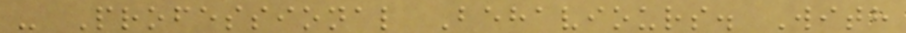- Professional Behaviours. With
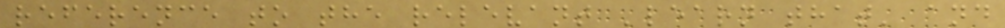reference to the relevant 'learn that' and
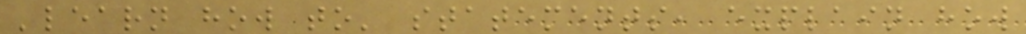'learn how to' statements, explain how
